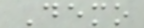Demo
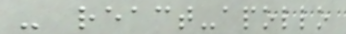- react-apollo
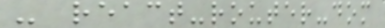- react-router-dom
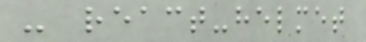- react-helmet
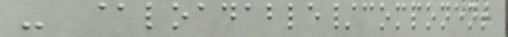- @loadable/component
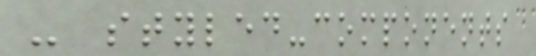- styled-components
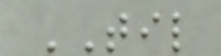TIL
